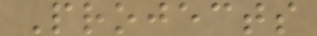Projects
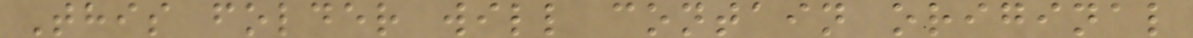This folder will contain original
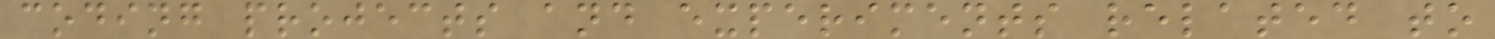coding projects and experiments related to
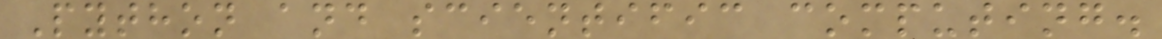Python and scientific computing.
